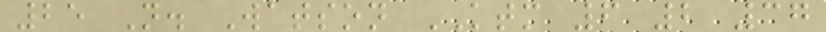25 N. Watson KTM 6 2 37
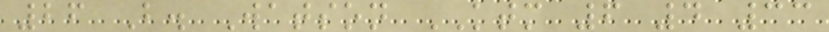26 B. Watson KTM 6 4 33
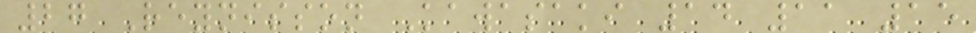27 Reynisson Kawasaki 14 11 15
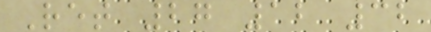Ret 27 12 32
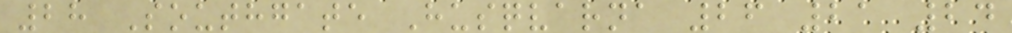28 Southgate Husqvarna 26 21 24
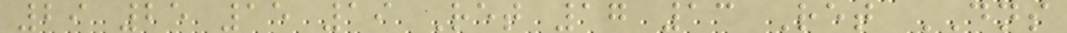29 25 15 19 Ret 17 13 Ret DNS
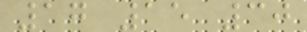17 15 30
